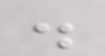.
